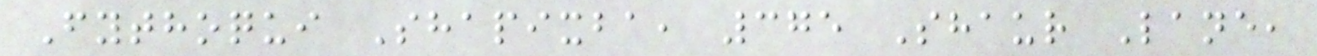Fythoqui Shapixba, 375 Shaur Lane,
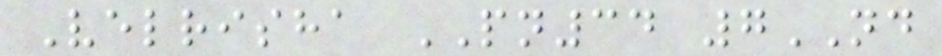Velrisha PN34 7ND
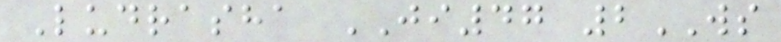Ludrasha JI47 2WS
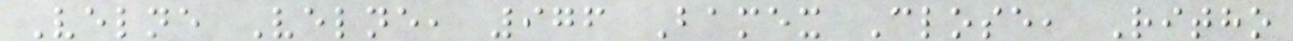Velne Velne, 976 Bamex Close, Ritho
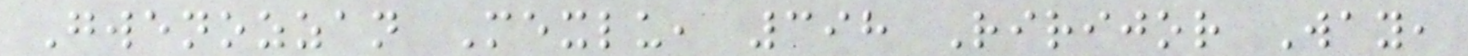Gwenozzan Mexlu, 398 Ririjor Way,
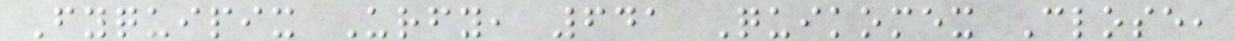Fyquipix Urfy, 641 Quikomex Close,
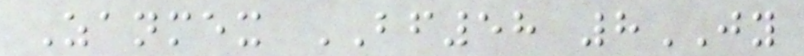Zanmex BF58 8JY
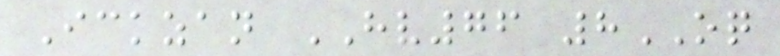Ickzan HV76 8OQ
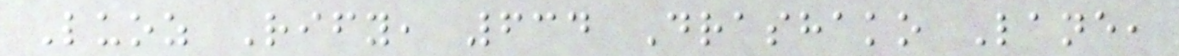Luoz Rify, 634 Drashako Lane,
